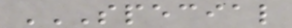SPECIAL
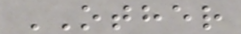OTHER
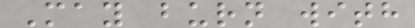May burn with
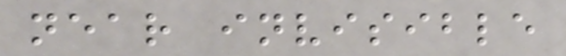near invisible
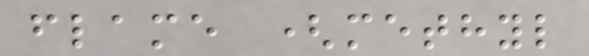flame (methyl
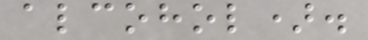alcohol).
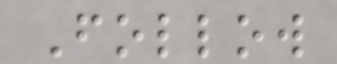Follow
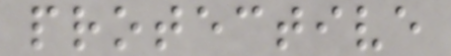protective
